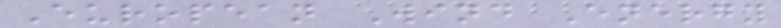European Wind Energy
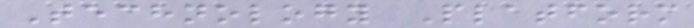Technology Platform
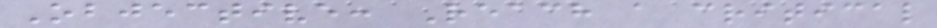Objective: Reach a critical
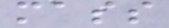mass
